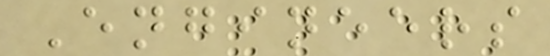Engineers
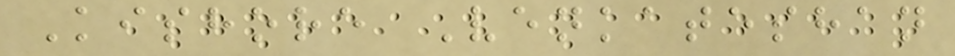Kishore Venkateshan
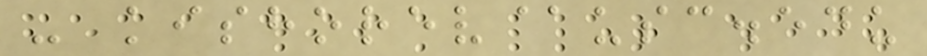- kishorev@usc.edu
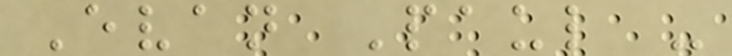Evan Paul -
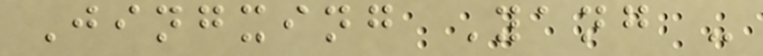Jingxing Yang -
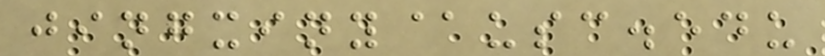jingxiny@usc.edu
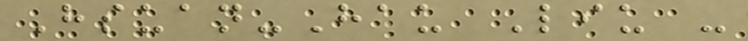Hsuan-Hau Liu -
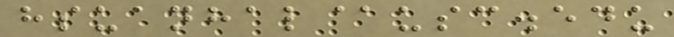hsuanhal@usc.edu
